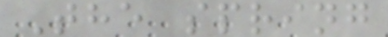The spring
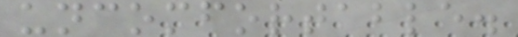uncomfortable.
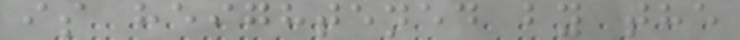is heightened by the
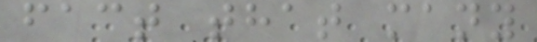fact that many
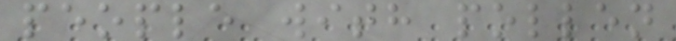people with pollen
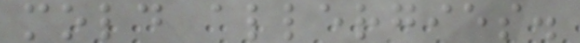mold allergies.
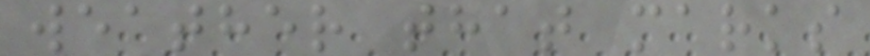weather that marks
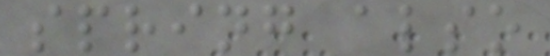spring also
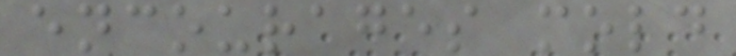encourages mold
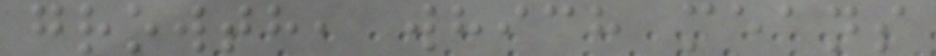growth, which means
